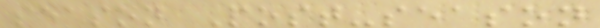season Post-season
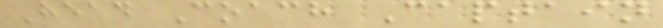Head Coach Captain
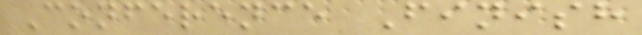Conference Finish
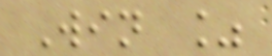Win %
